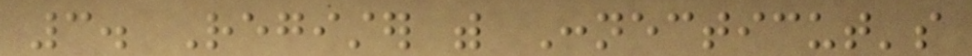3. Register with Connecticut's
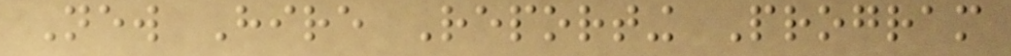New Hire Reporting Program
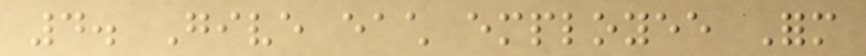4. Give each employee Form
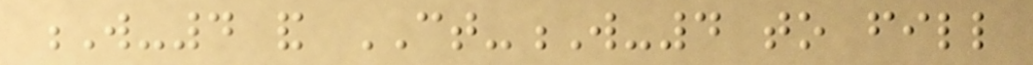W-4 and CT-W-4 to fill
